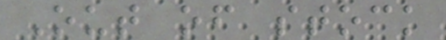Out of stock
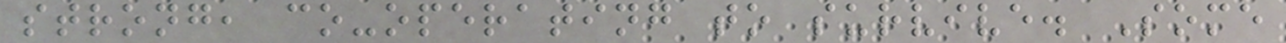strong, co-operating to survive. Some
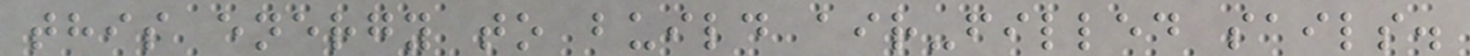this energy to build air-filled sails.
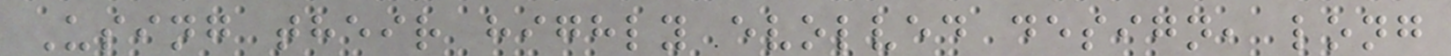Using their highly evolved design, long
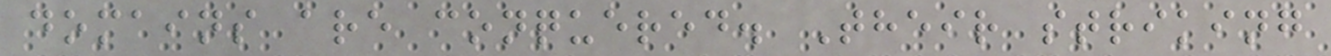domains are conquered. Their striking
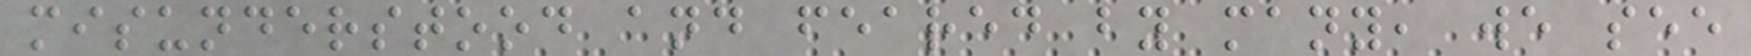misunderstood and feared by many, we see
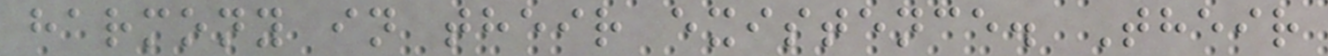harmony in their existence. Their
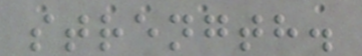strength.
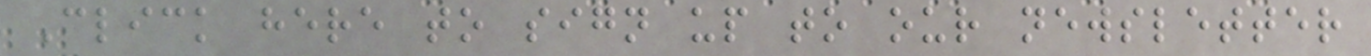Click here to sign up to our newsletter
